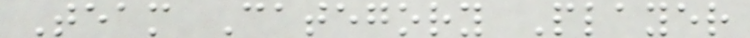Team Category Player
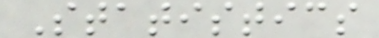Statistics
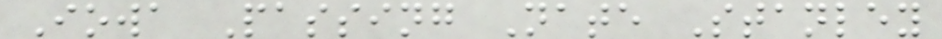Iowa Passing Nate Stanley
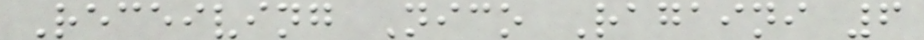Receiving Nico Ragaini 6
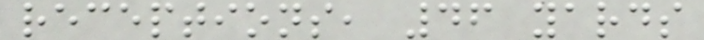receptions, 46 yards
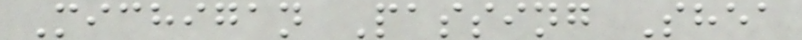Michigan Passing Shea
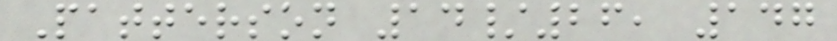Patterson 14/26, 147
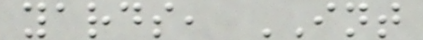yards, INT
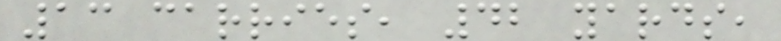13 carries, 42 yards,
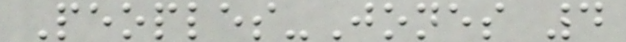Peoples-Jones 4
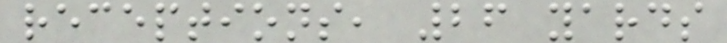receptions, 26 yards
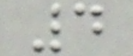4
